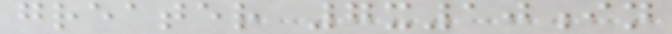greater 7x10in
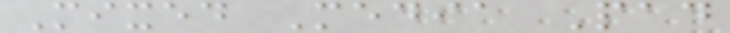Mixed Media Pad
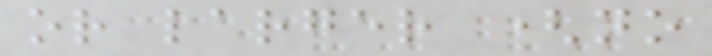or larger (no
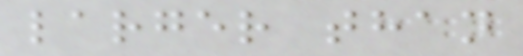larger than
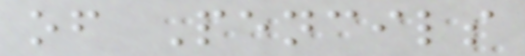of Pencils
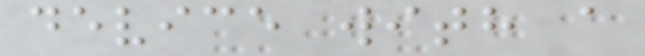device with a
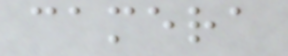camera
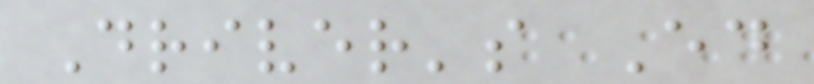Driver's Ed
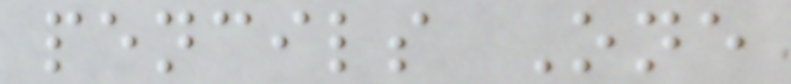pencils One
